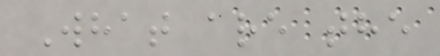What are the
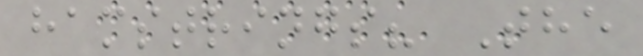hamstrings? The
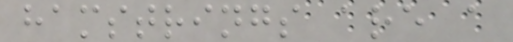hamstrings are a
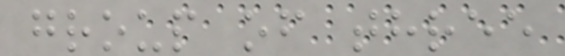group of three
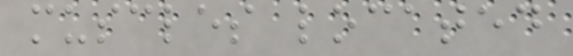muscles located
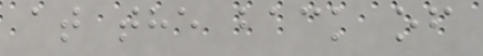at the back of
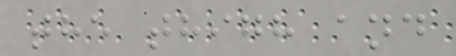the thigh and
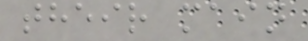their main
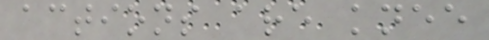actions are knee
